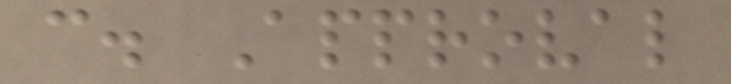c. Approval
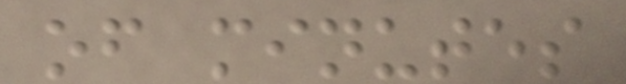of minutes
